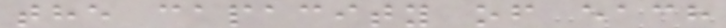the capacity of each
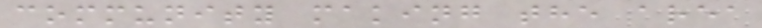community making the area
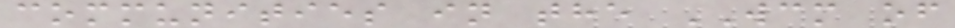communities in the WCM of
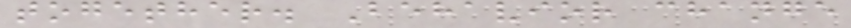together. Behavior change
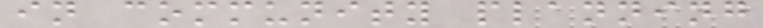in community planning
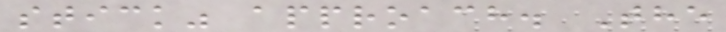stick" approach. The
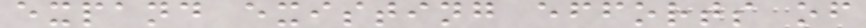expand existing efforts of
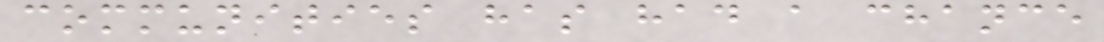communities has had a chance
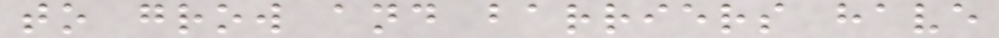to grow and barriers have
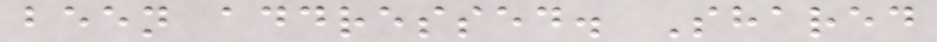been addressed. Shared
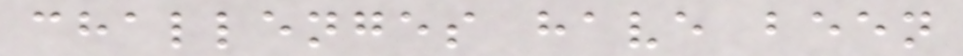challenges have been
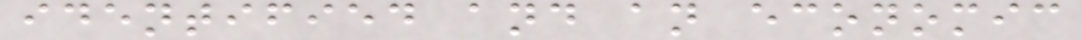identified and an economic
